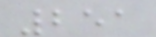251
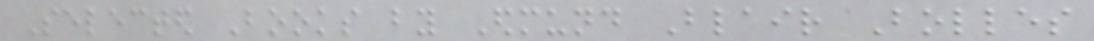Selected Books by Edmund Blair Bolles
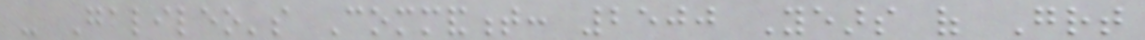- Galileo's Commandment: 2500 Years of Great
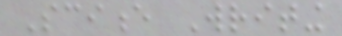Science Writing
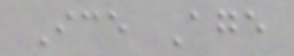Ice Age
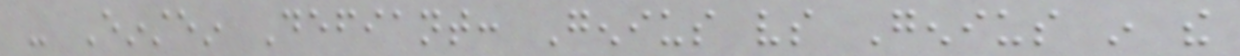- Einstein Defiant: Genius vs Genius in the
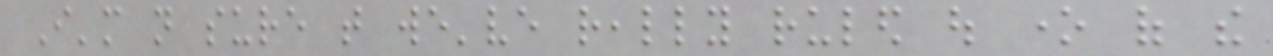I'm not sure that we've really ruled out one of the
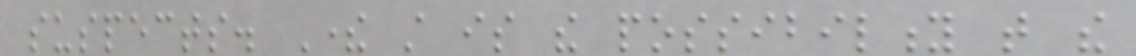suspects. There still is the possibility that the
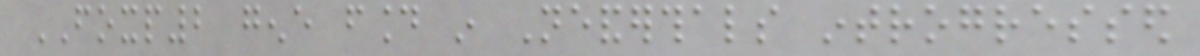FOXP2 gene found in Neanderthals introgressed
